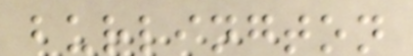burlington
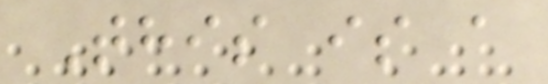This is a
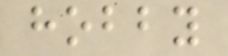hobby
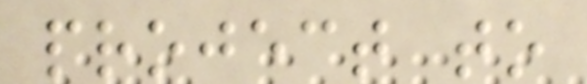project to
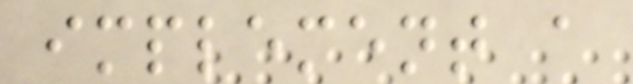implement a
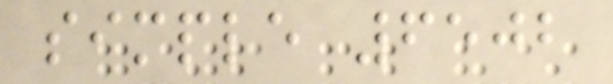simple 6502
